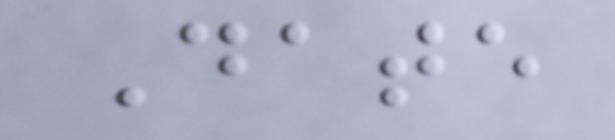Date
